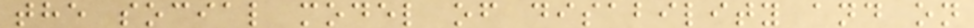the social model of disability and on
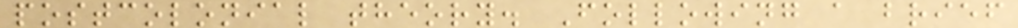postcolonial theory. Following a brief
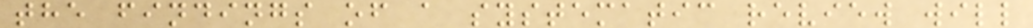the findings of a systematic review will
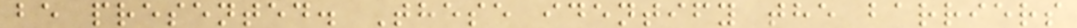be presented. These identify the barriers
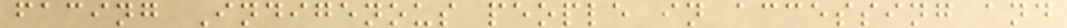facing Indigenous people in accessing and
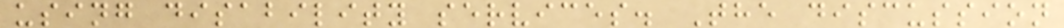using disability services. The discussion
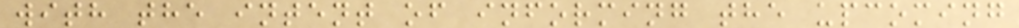with the intent of informing the upcoming
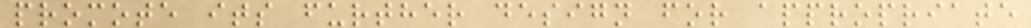promote its further design for appropriate
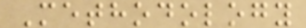Methodology
